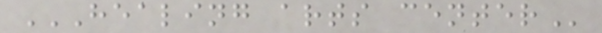HEALING ARTS CENTER
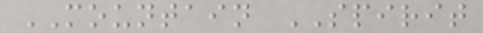MOUNTAIN SPIRIT
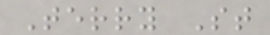Terry St
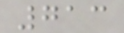713
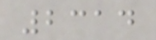2314
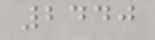2440
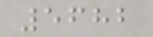5682
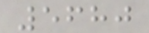5680
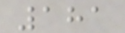181
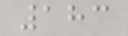183
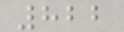822
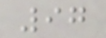97
